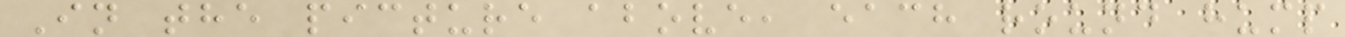In the picture above, each round hump
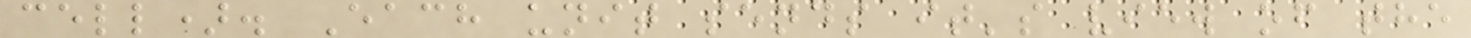cell). Each unit sends it's view of the
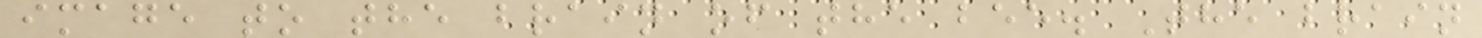image to the brain of the bee. The brain
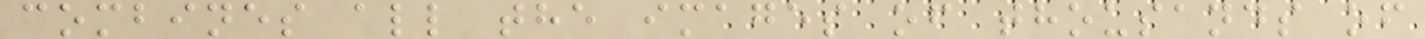combines all the images of thousands of
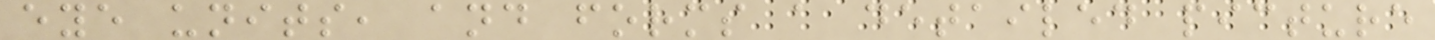eye units, and forms a detailed picture
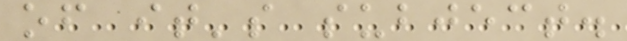of it's subject.
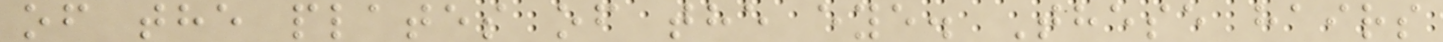of the plates of the eye. These hairs
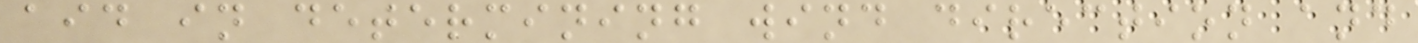aid in determining wind direction and
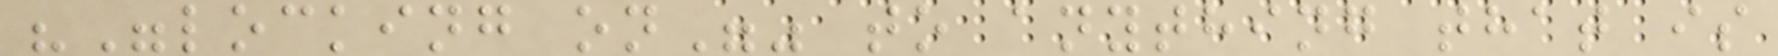""locking on"" to anything that is
